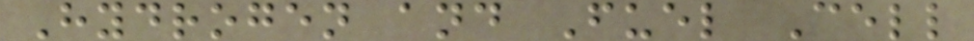Hydrogen and Fuel Cell
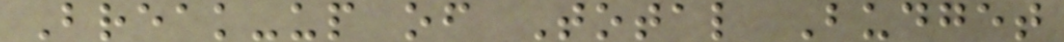Break-up of Total Budget
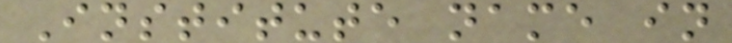Institute name in
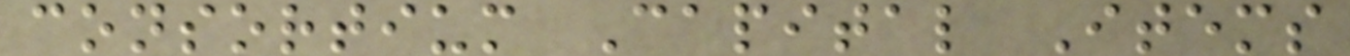consortium Capital Items
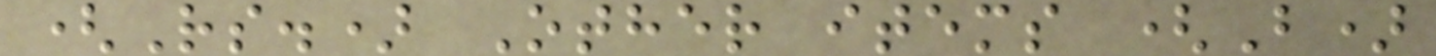(Rs.) Other items (B)
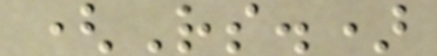(Rs.)
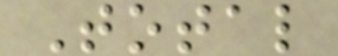Total
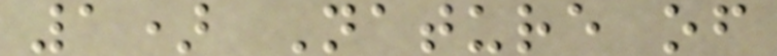1) Nature of
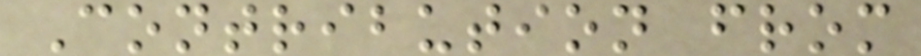Contribution from
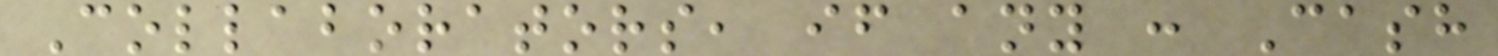Collaborators, if any : Cash
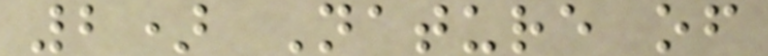2) Nature of
